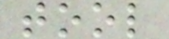tool
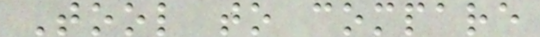Tool to compare
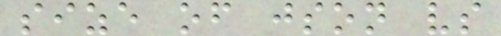size of json vs
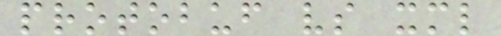protobuf vs xml
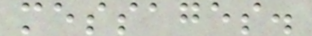messages.
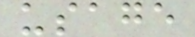usage
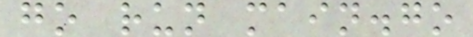go run main.go
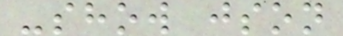-show json
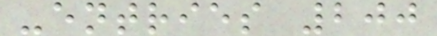-entries 200
